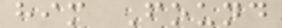him Found
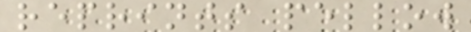reprints pellow
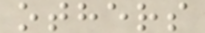others
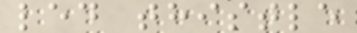led thistle
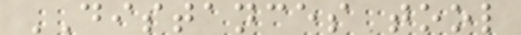DISTANCES tool
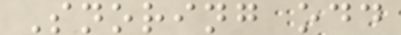Snoring odd
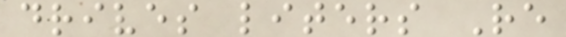drives liters Re
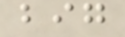big
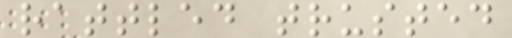rattled trusted
